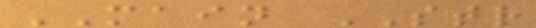MAIN STR
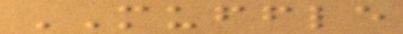MUFFLE
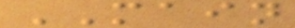MAIN
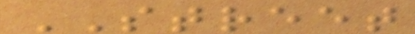STREET
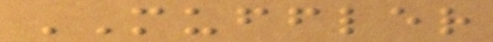MUFFLER
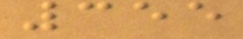355
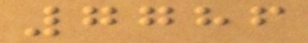7786
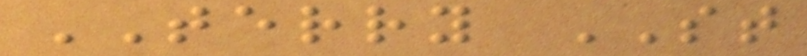TERRY ST
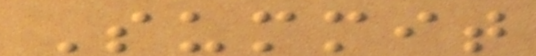Summit
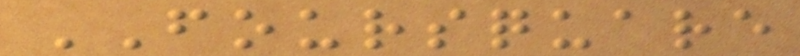FOURSQUARE
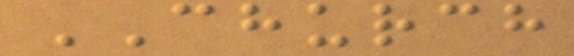CHURCH
